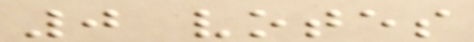0 votes
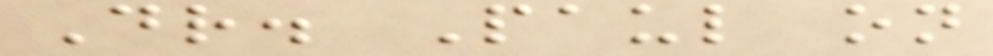Dr. Paul on
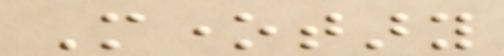Monetary
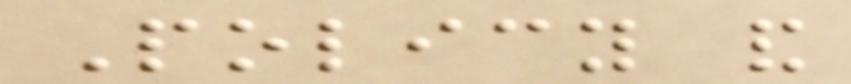Policy and
